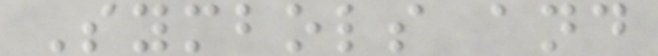Symbols and
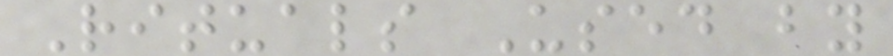Rituals Used by
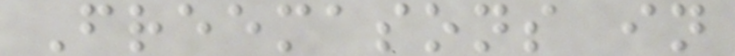Freemasons in
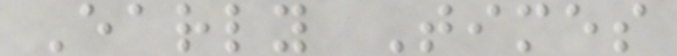Early Times
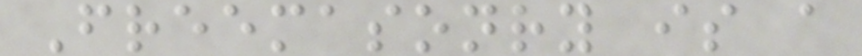Freemasonry is a
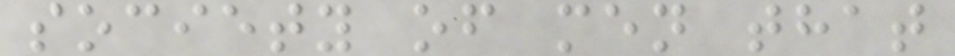society of men that
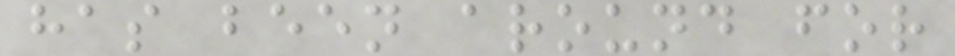has been around for
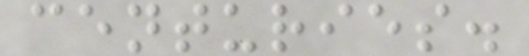centuries.
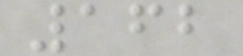162
